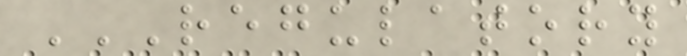REGULATORY
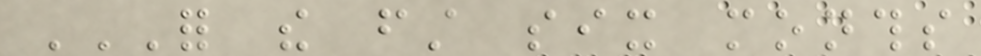FOR THE FIRST SIX MONTHS
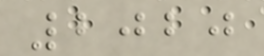2020
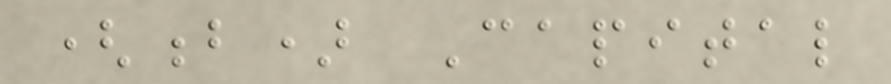(b) Capital
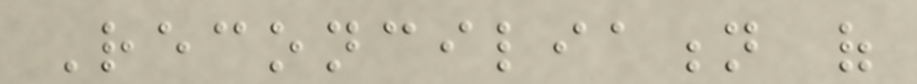Reconciliation of
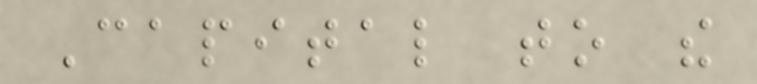Capital to the
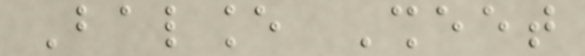Balance Sheet
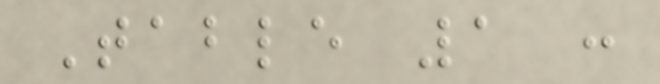Table 1 :
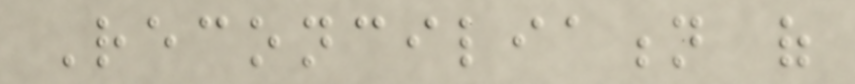Reconciliation of
